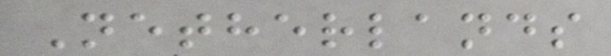Netherlands
